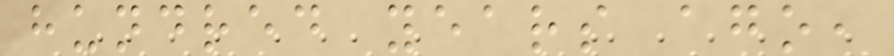hundred years ago,
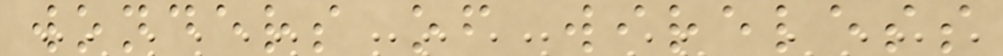wonders of wireless
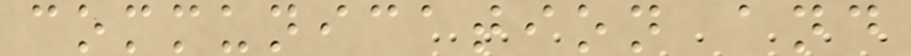communication and
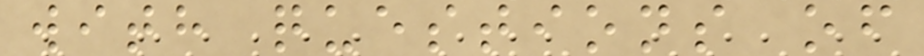with questions of
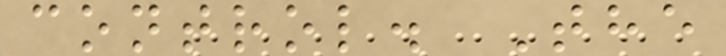control. The
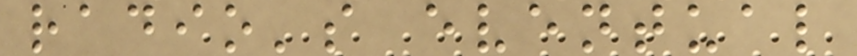radio's eventual
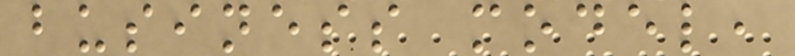business model,
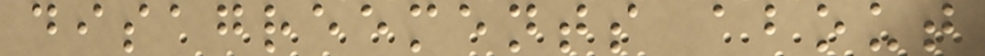disagreements about
